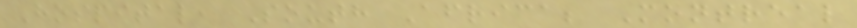Hospital, South Africa; Montreal
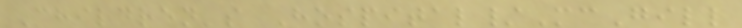Children's Hospital/McGill
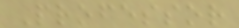Professor
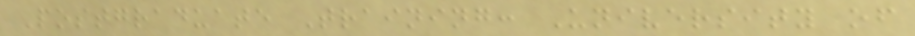Postgraduate Training: University of
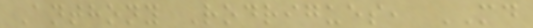Anthony Rodrigues, MD
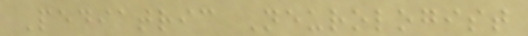Pediatric Neurologist
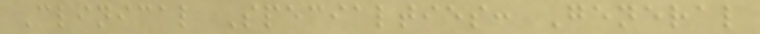Clinical Specialties: General
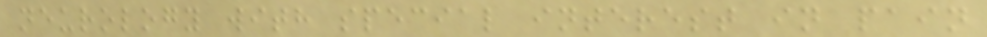neurology with special interest in pain
